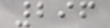296
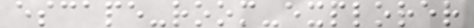escape-room-explorer
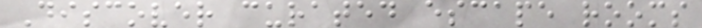Discover curated escape rooms
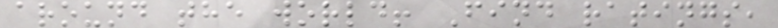around the world! Find ratings,
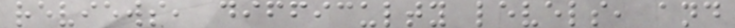reviews, difficulty levels, and
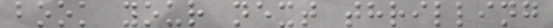book your next thrilling
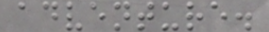adventure.
